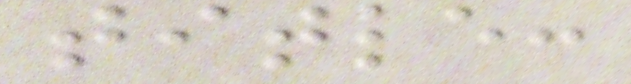title:
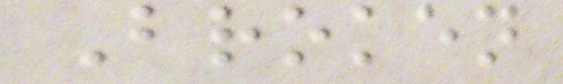Broken
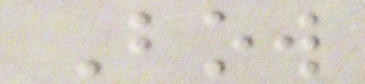Bow
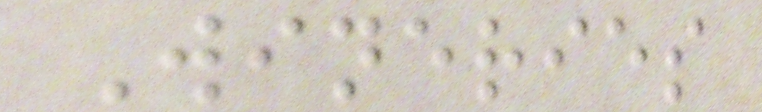Wineries
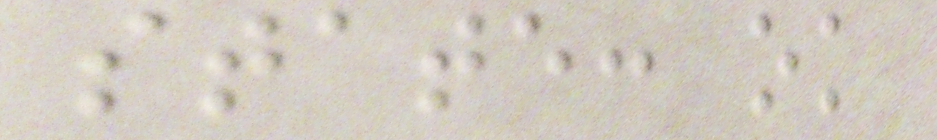state: ok
